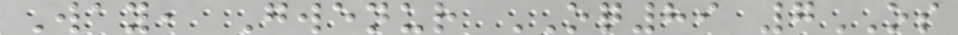Way, Gwenur OQ89 7OS
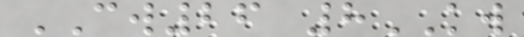CW26 8KW
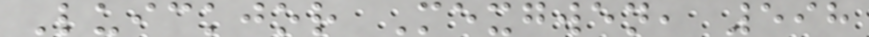Luickjor Mexgwen, 598
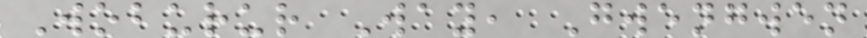Woburur Way, Gwengwen
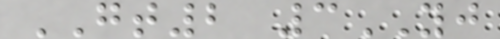GT2 3YJ
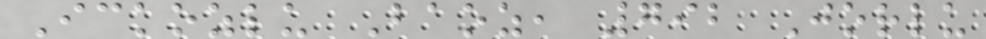Ickozlu Baoz, 792 Jorlu
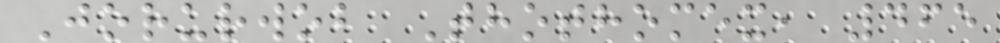Jorurwob Thothomex, 465
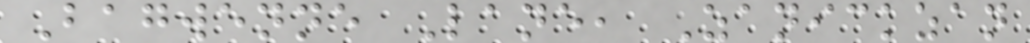Bagwenne Lane, Zanickzan
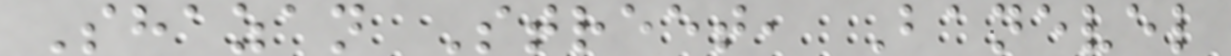Shazan Street, Banevel
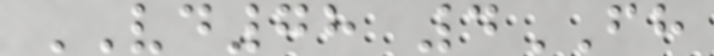VD78 4FH
